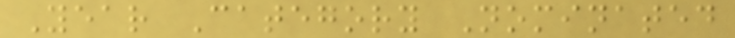Year Category Nominated
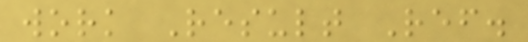work Result Ref.
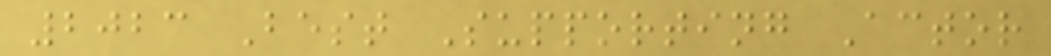2023 Best Supporting Actor
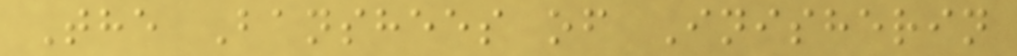The Banshees of Inisherin
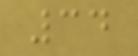34
